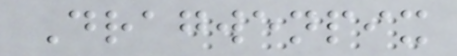Dragwenpix
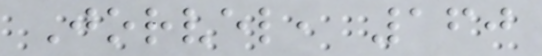Jorvel, 160
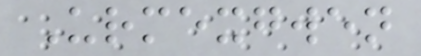Urmexgwen
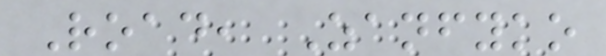Road, Zanfyko
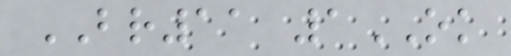BR11 1OK
